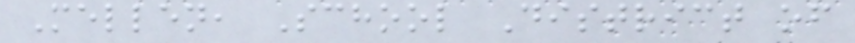Mellen, School District of
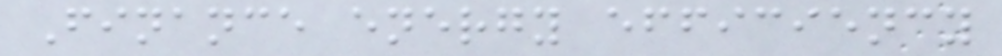Finance energy efficiency
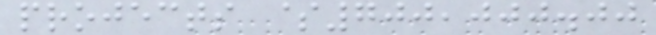projects $700,000.00
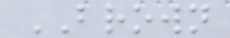BROWN
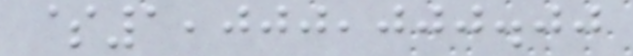$1,000,000.00
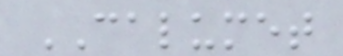CALUMET
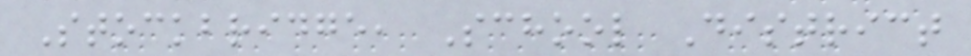Stockbridge, School District
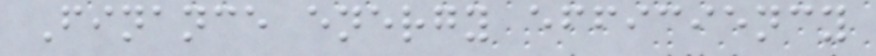Finance energy efficiency
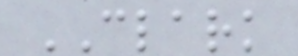CLARK
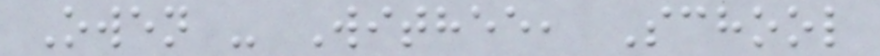Owen - Withee, School
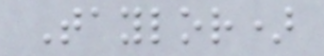Taylor)
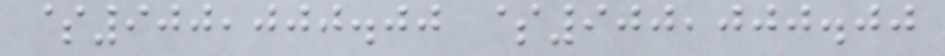$900,000.00 $900,000.00
